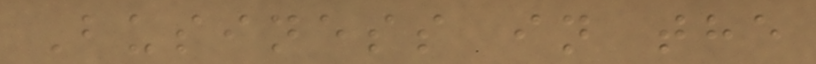Business in the
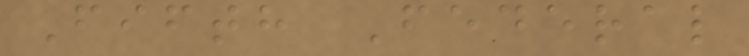Fifth Federal
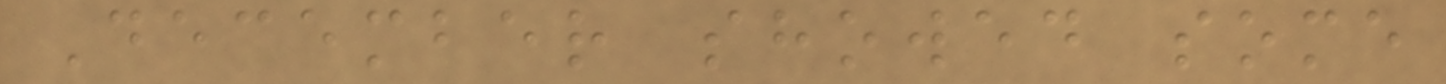December showed some
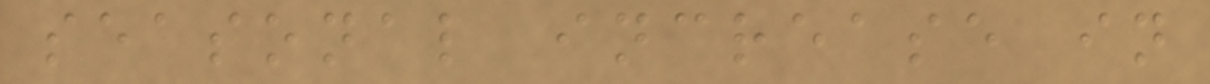seasonal increase in
